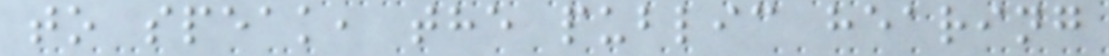to speak, the public hearing
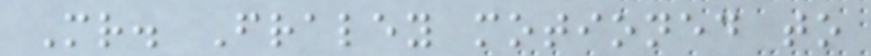Mr. Fraley motioned to
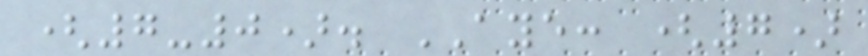(7-0). AYE: (7)
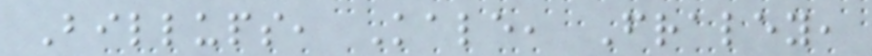Billups, Kale, Fraley,
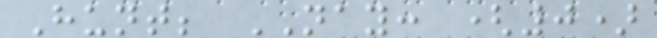Hunt; NAY: (0)
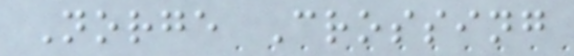Norge Crossing
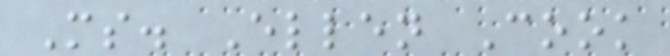Ms. Ellen Cook
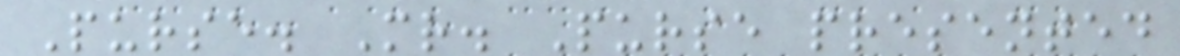Purse. Mr. Purse presented
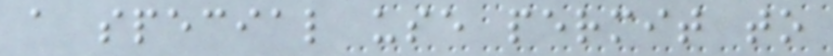a special use permit to
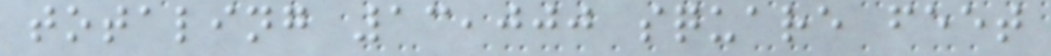totaling 13,000 square feet
